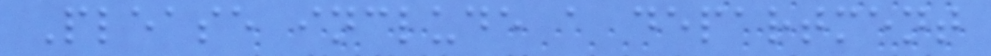Please include a department
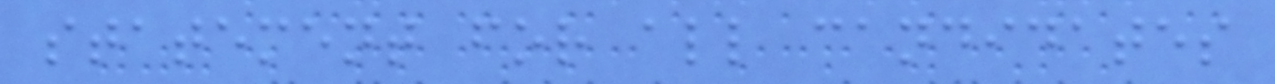statement for all candidates
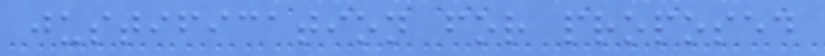justification for proposed
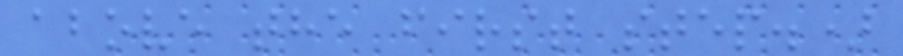above the first step.)
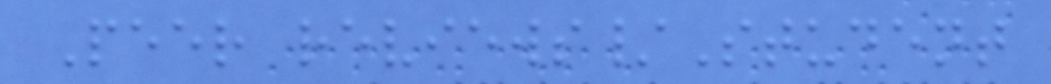Peer reviews/Student
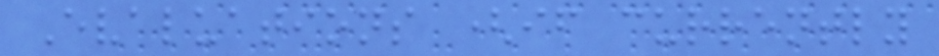Evaluations (if currently
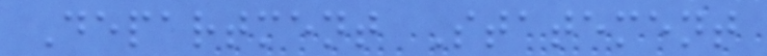Department Statement
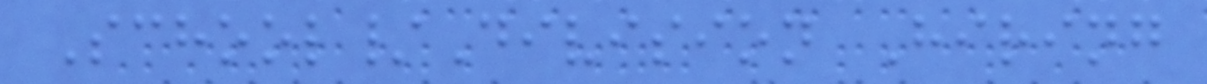School/Division Hiring
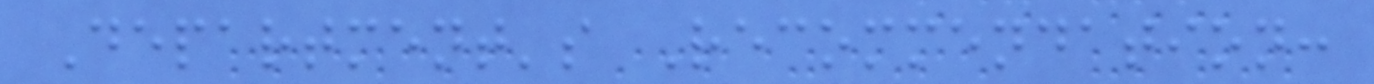Department's Recommendation:
